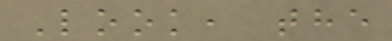Look, the
